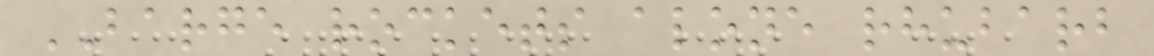BARGE rockets alone rhubarb
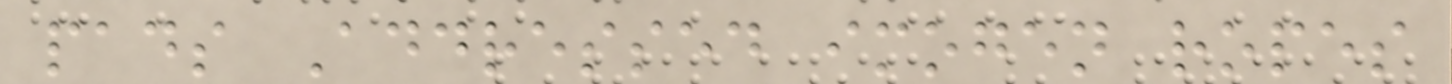pads Addressed imogen ropes
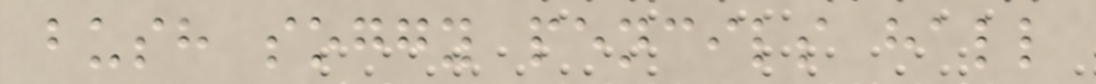bush soggy pencils hall
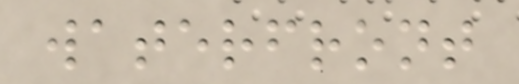waterfront
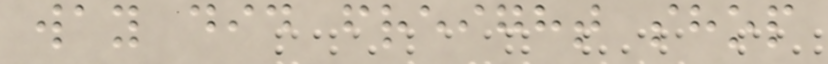way did freight shop
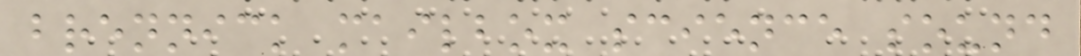brennick mailbox science sound
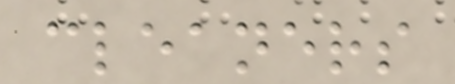cleaners
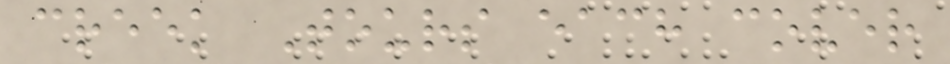creek Tours each cover
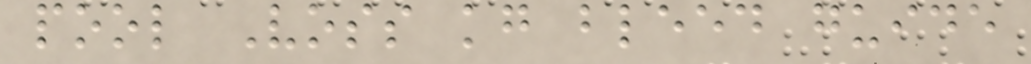pool Voss kg bleed guide
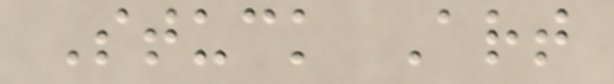Stuck Art
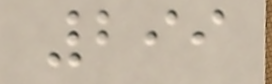299
